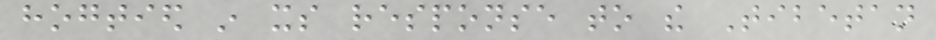hogtied in its response to the Tibetan
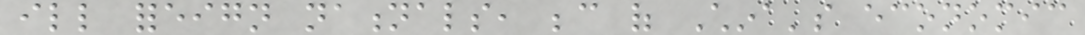ill foreign nationals, because of China's economic
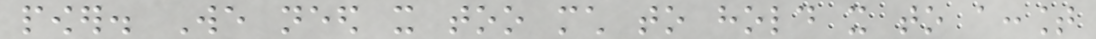power. We need it too much to hold it to account
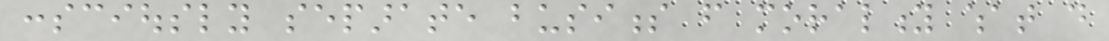consciously separate business from morality what do
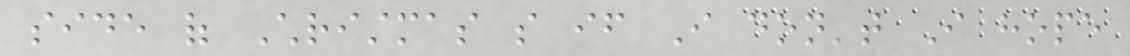side of Christmas so if I don't I hope
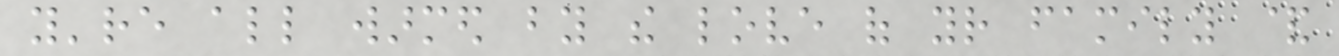you're all warmed by the love of your family &
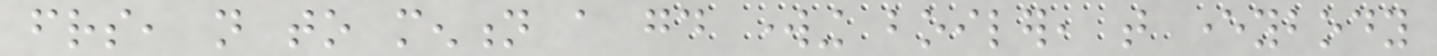friends, not to mention a good working boiler, that everybody
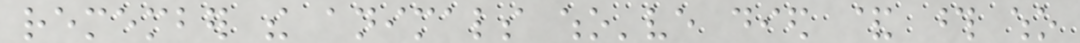remember the animals who've died & those who
